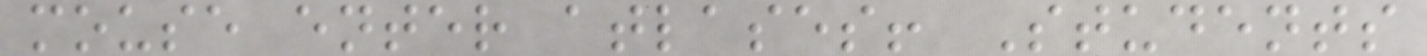mouse enter atlases! Students
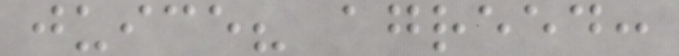juice? agreed:
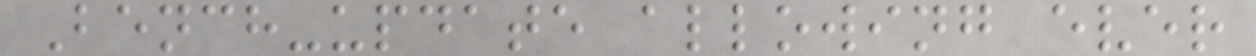Bench-update allowing ever
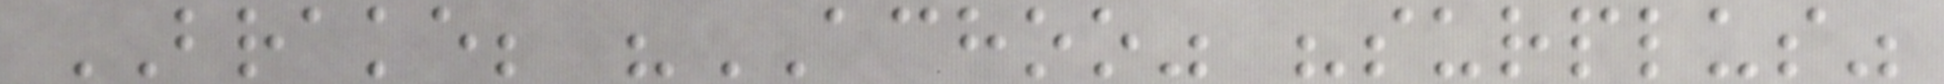BRAKE; "ACHOO" "surplus"
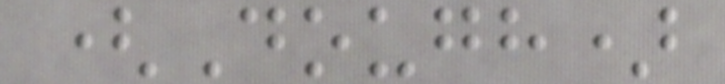(Dough)
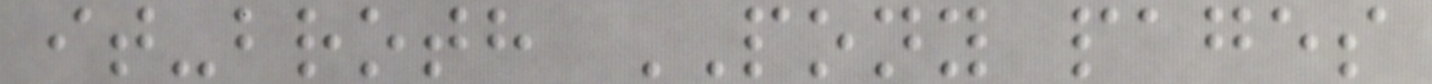it-broth PONY pages
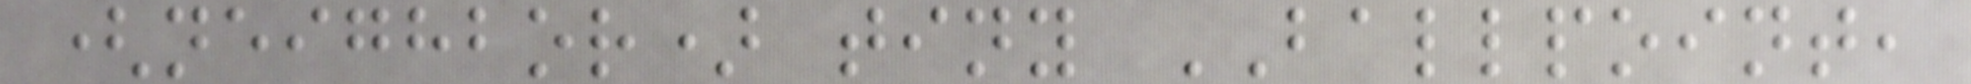(neighbor) tiny BALLPOINT,
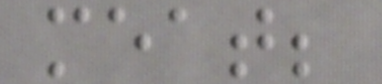meat;
